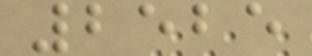2525
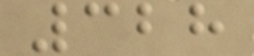328
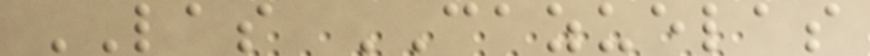LAS CAZUELAS
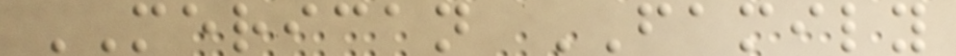MERICAN FAMILY
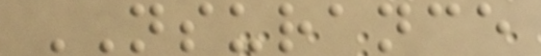NSURANCE
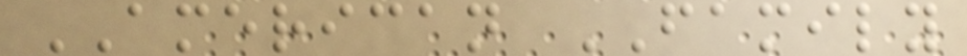AMERICAN FAMILY
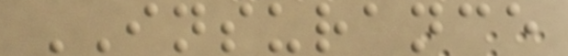INSURANCE
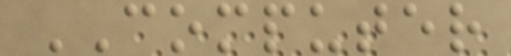COMPUTER
